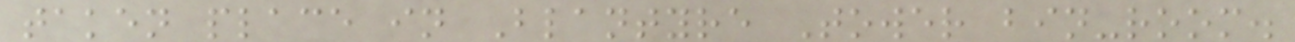taken place in Blantyre Tower bin-room.
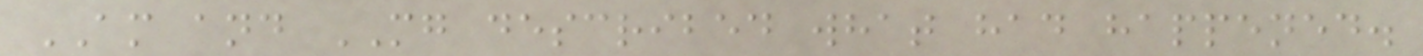AM and MG described what had happened.
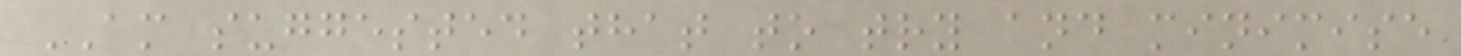AM suggested that to try and minimise
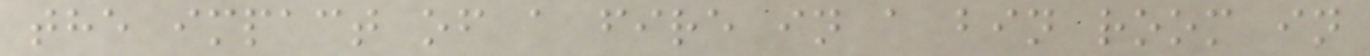the impact of a fire in a bin room in
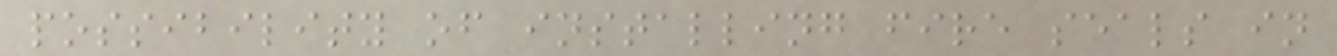possibility of installing fire seals in
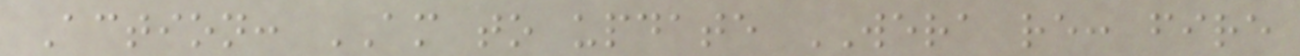Action: AM to update WERA re: fire
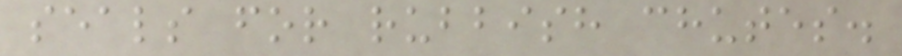seals for rubbish chutes.
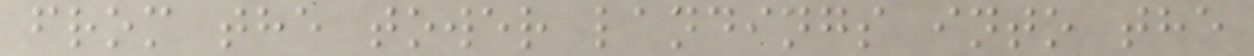from the tower landings into the
